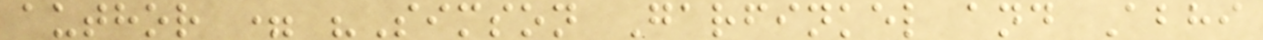author = "Simson Garfinkel and Abhi
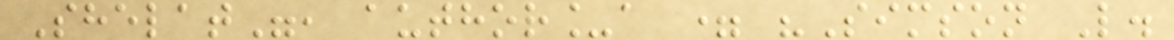Shelat", author_a = "Simson L.
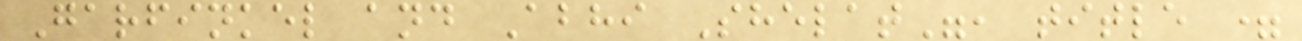Garfinkel and Abhi Shelat", title =
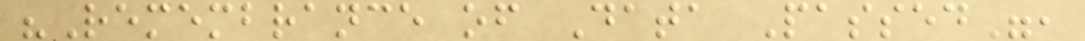"Remembrance of Data Passed",
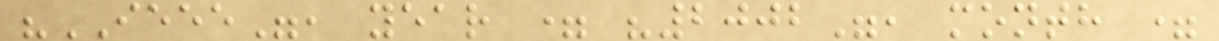"IEEE", year = "2002", month =
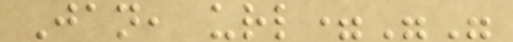Jan, url=""
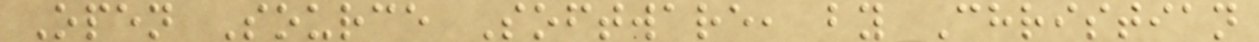Open Source Software, by Christian
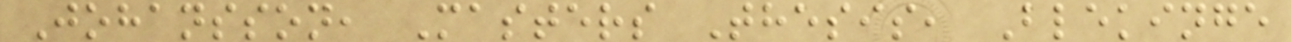Johansson, Masters Thesis, Blekinge
